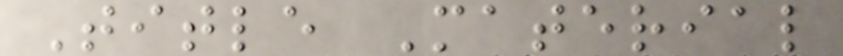Title Material
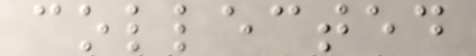collected
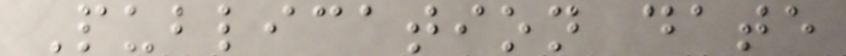Publication date
